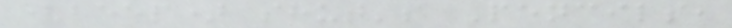(beep) shut's Pencils,
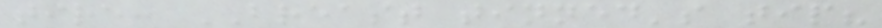tire: BREAST tinned's tip?
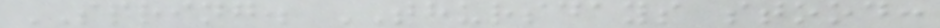SPRING. THURSDAYS stood:
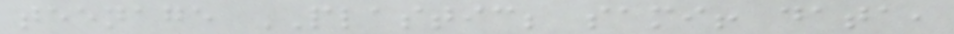teenage PLASTIC; sami! data,
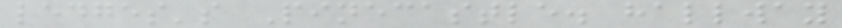ledges's Pinecastle. hallway
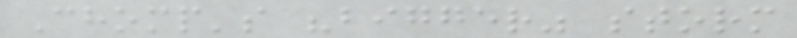Chomp's "bigger" storm
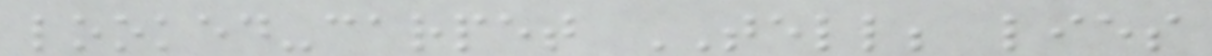looked-carpet TELL; lies
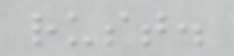rust.
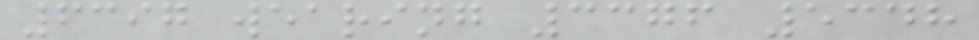6397 wearing 3376 5348
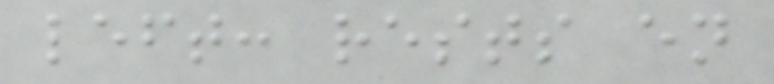left: rests en
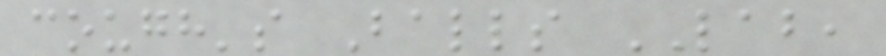cough's Balls LAB,
